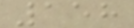158
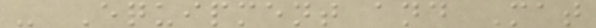- Equipment and Mat
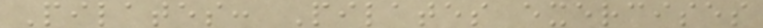Pilates: Pilates exercises
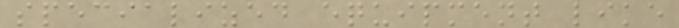specialized equipment like
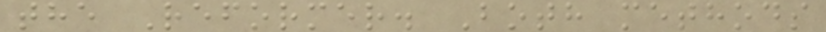the Reformer. Both methods
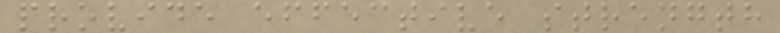provide effective strength
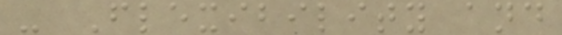- Flexibility and
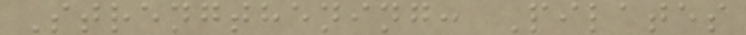Strengthening: Pilates
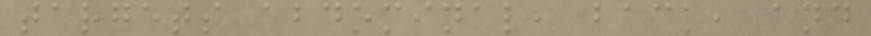targets abdominal, back, and
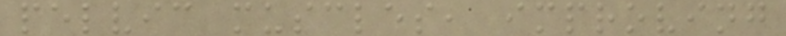pelvic muscles, improving
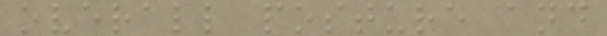overall posture and
